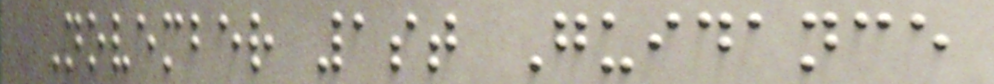November 1st Guidance
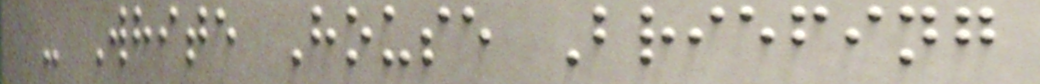- White House Briefing
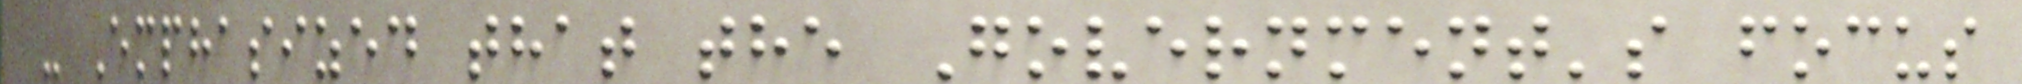- Emphasized that the Government's focus
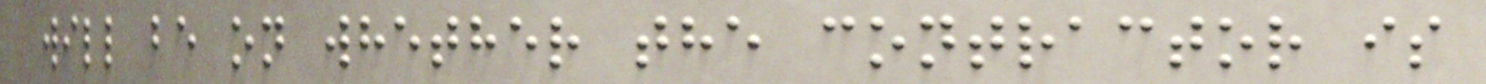will be on whether the contractor is
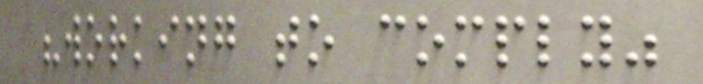"working to comply"
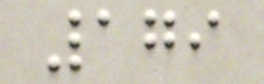179
